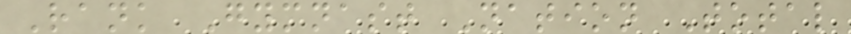Rank Gymnast Nation Total
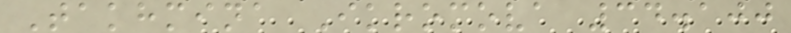Takhmina Ikromova 34.100
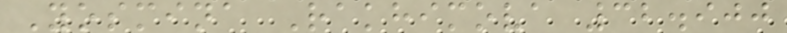Yosmina Rakhimova 32.900
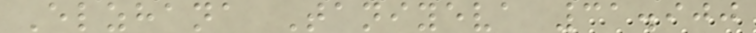Elzhana Taniyeva 31.900
